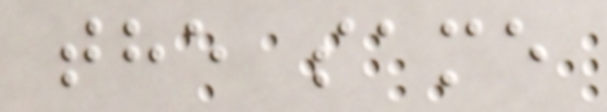the same
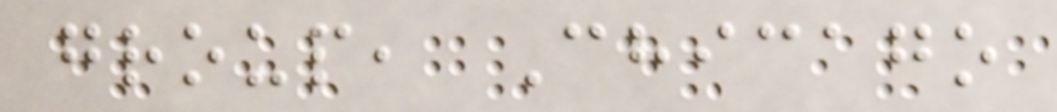group, Chicago
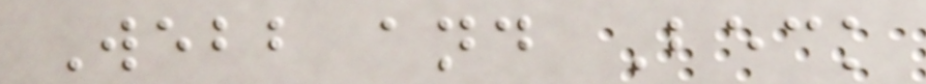Webb and Beck
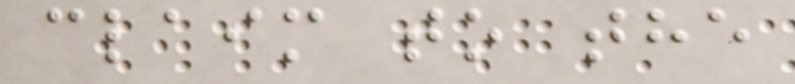claim to the
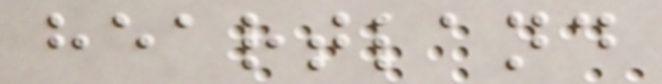heartland
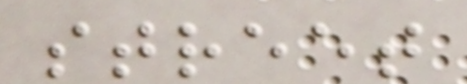street
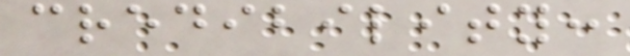credibility:
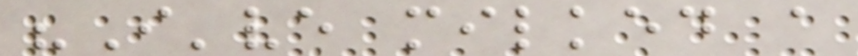"I've milked a
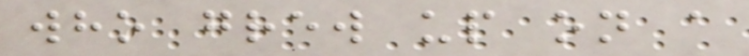who grew up on a
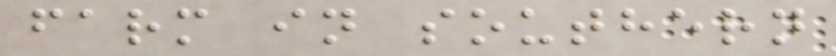farm in southern
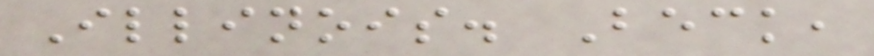Illinois. Beck,
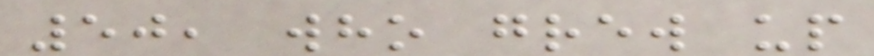50, who grew up
